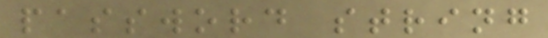password string
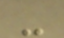-
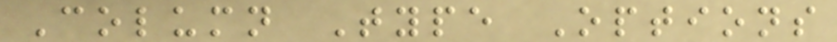Column Type Options
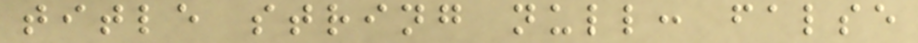title string null: false
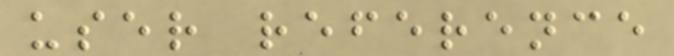user reference
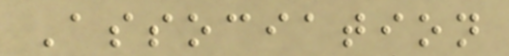Association
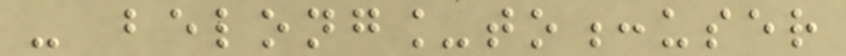- belong_to:user
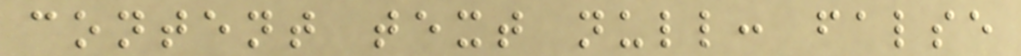content text null: false
